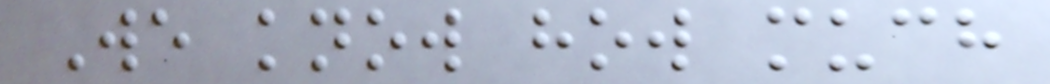We know how much
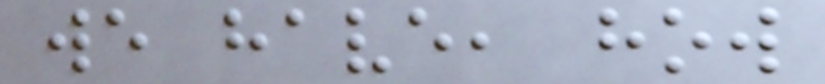we have, how
